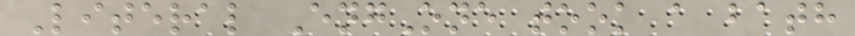Literal EngOne took a bath
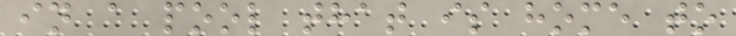in a pool that is home to
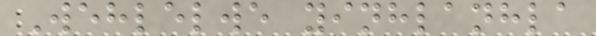Wehlelwe yinhlanhla
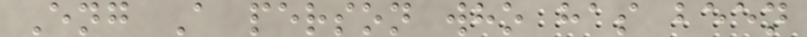Eng A person who has been
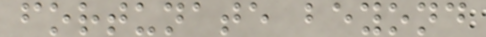fortunate beyond
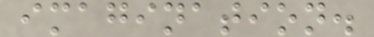imagination.
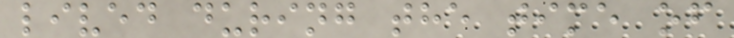lived during the time of
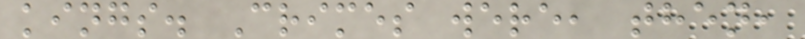kings. Crimes were, then,
